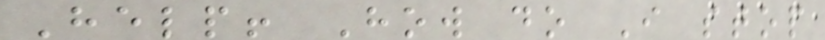Help! How do I stop
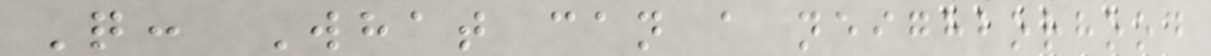Q: What can a neighborhood
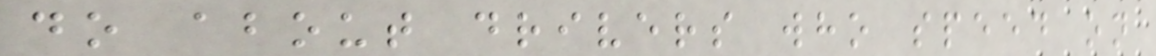do about drivers who speed on
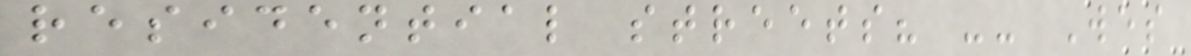residential streets? -- Wes
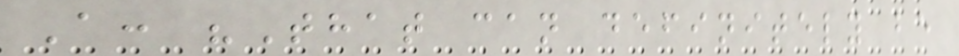A: "That can definitely be
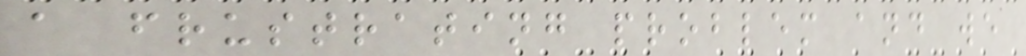a frustrating problem and we
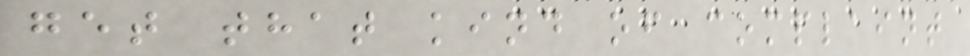get that kind of complaint
